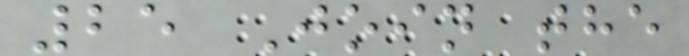25 Join the
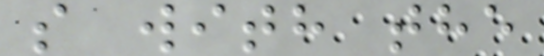s with the
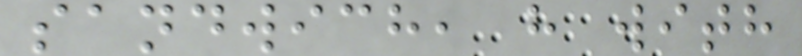sandwich, h with
